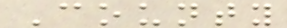County
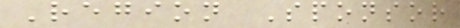Region Sponsor
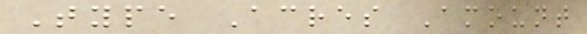Type Acres Amount
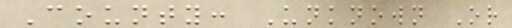County: Unknown Or
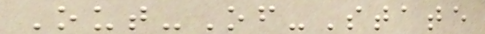Out-Of-State
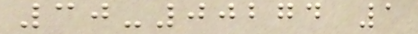30-00274 1
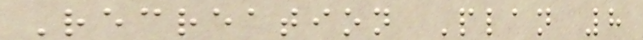Recreation Plan 8
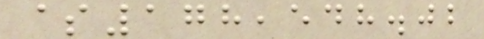$178,548.02
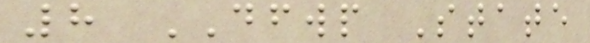8 DFWP State
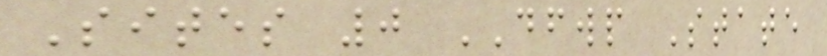Sites 0 DFWP State
